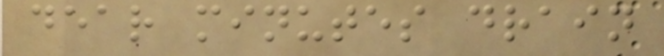dear minutes drain
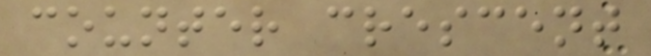counter crescent
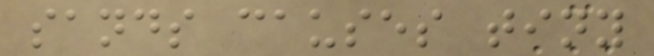sands causes tiny
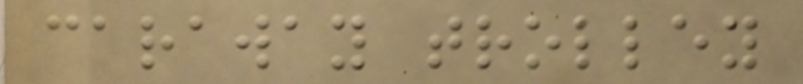caraway trolley
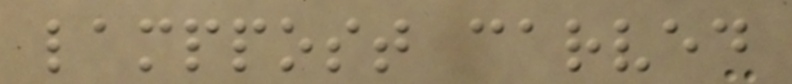lamppost carved
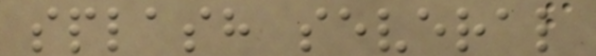splash several
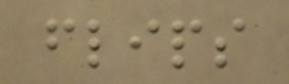flips
